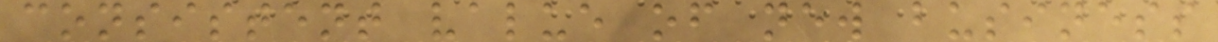consistent value of new business
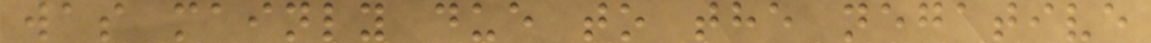was mainly due to the negative
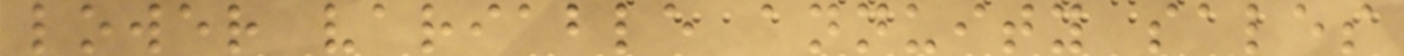lower variable annuity sales
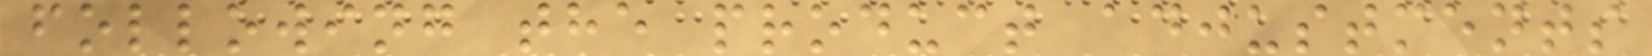following the product adjustments
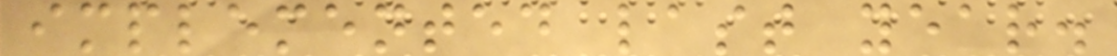implemented last year.
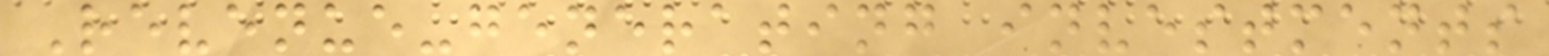Revenue-generating investments
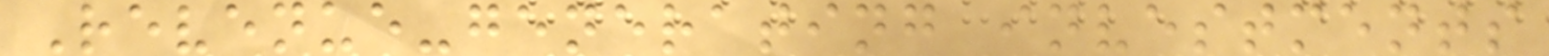Revenue-generating investments
